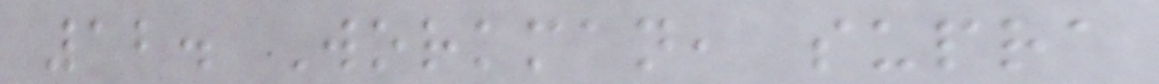12. Workman, supra
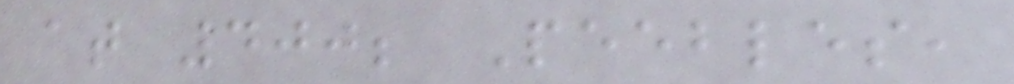at 400; Peebles,
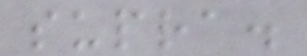supra.
